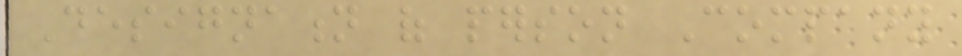Designation of person Company
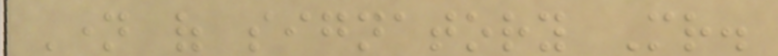Name of signatory Mr.
